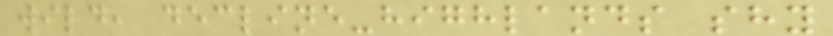wild, decline-highlands shy
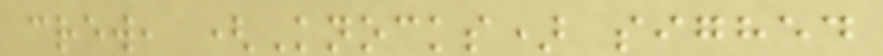crew, (Knocks) sighed
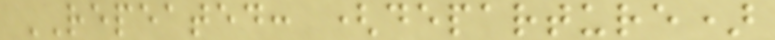REPEATED: (departure)
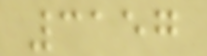3157
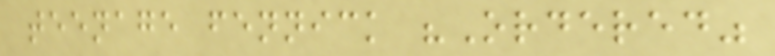teenage fennick "Ordered"
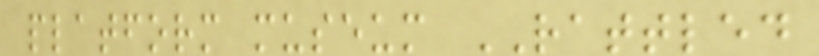platform museum RATTLED
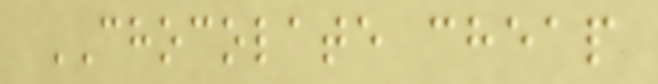CHOCOLATE cheap
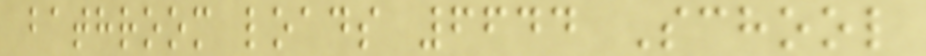bathroom loads 6644 School
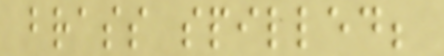brass spilled;
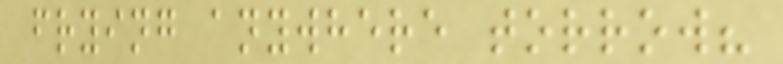frying anywhere torrow?
